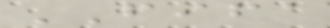FIFA
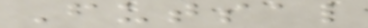Futsal
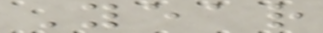Year
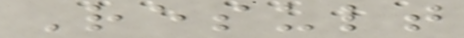Result
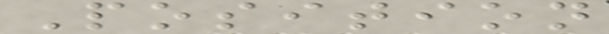Position
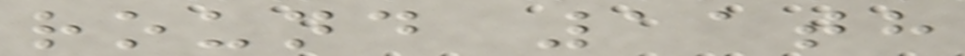round 11th
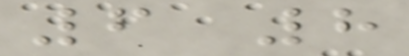6 8
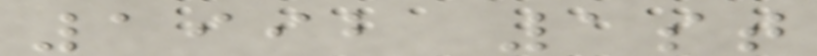1992 1st
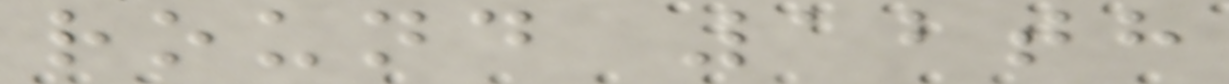round 12th
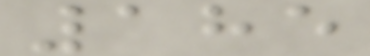185
